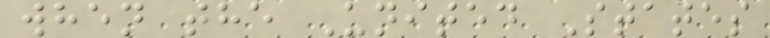when the United States
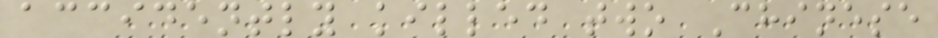accidently killed two Chinese
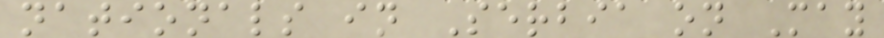nationals in Serbia on May
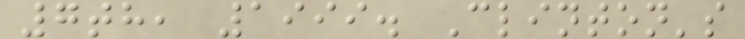7th, 1999. Clinton's
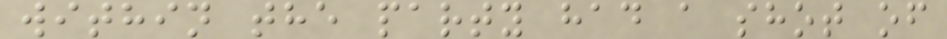within the party had a shot of
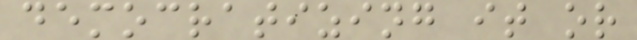democratizing it or
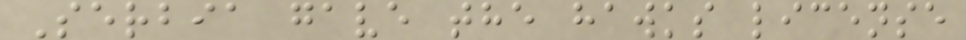Serbia gave the hawks license
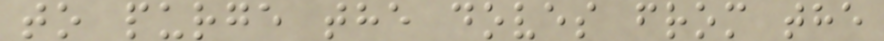to purge the doves from the
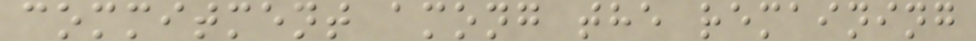commitment among the remaining
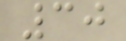30
